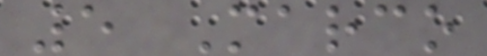5 Marco
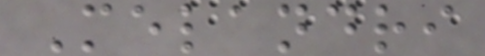Melandri
